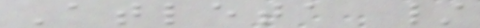Atleta /
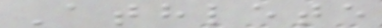Athlete
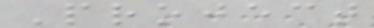Project
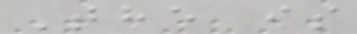The is
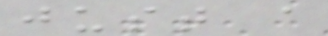just a
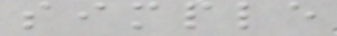simple
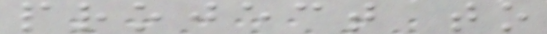project to
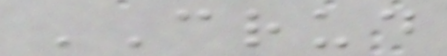CRUD
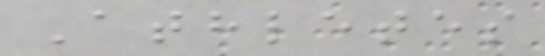Athletes
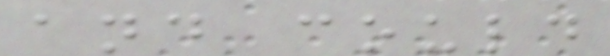and could
